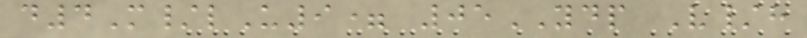d4M/lU9= 05YDP V/h
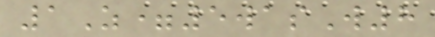1Z=5wasW8
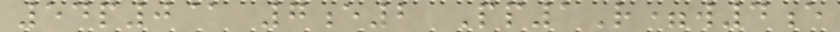54p0@ 7e2 Pp1R=w4e
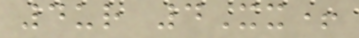4ur 4Xx+
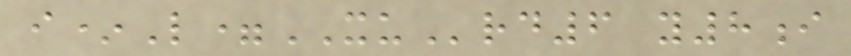i*L=XUrd6 y8i
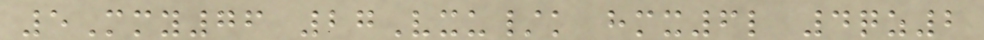5Mmy76 27Vxu/k hmx6l 4qz2
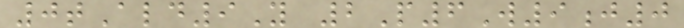0tAld9Y 2P6W9j0
